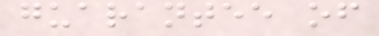guarantee of
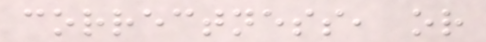correctness, or
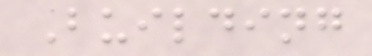Building
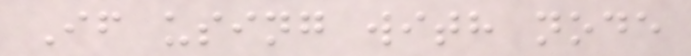If using with node
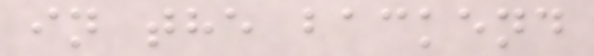in the backend
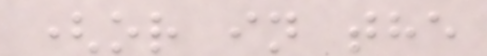(or in the
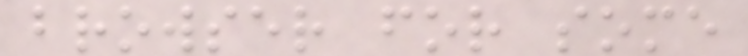browser for some
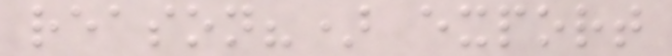reason?) export
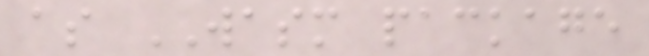as WASM package
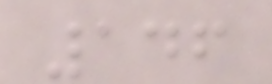146
